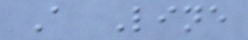A Line
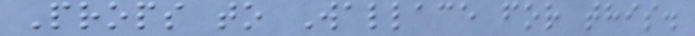Props to Wallace for this.
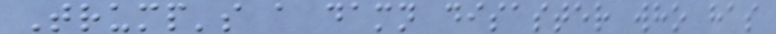Trump's a damn disaster who has
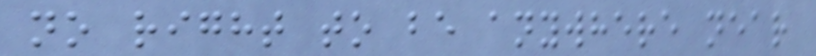no right to be anywhere near
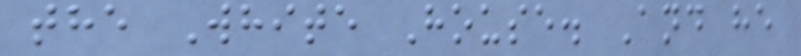the White House. And he
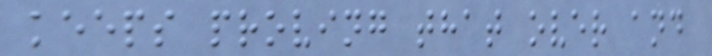keeps proving that over and
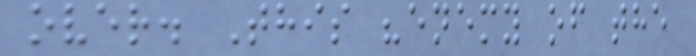over. This "enemy of the
